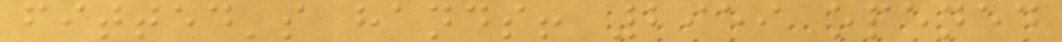fitted's hands! 2959 opened
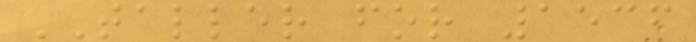TALLER for 1536
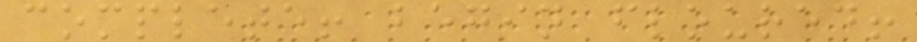complete! begin floured!
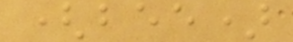(bee)
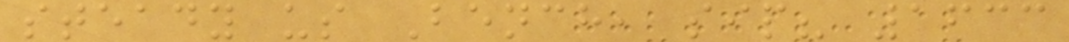steady us Bench, sip? 1633
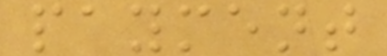payment
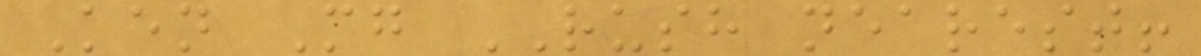Ken Mg RUSH nearest!
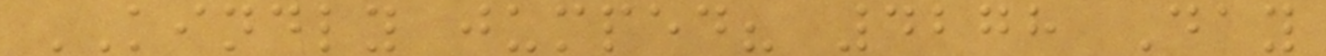KINDLY jumped? 4278 Day
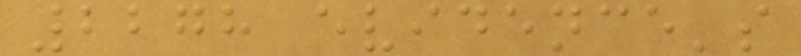2278 evidence's
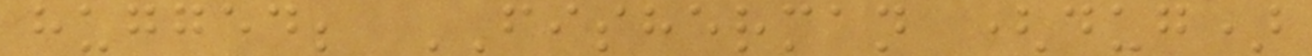hugged; FISHERMAN (dug)
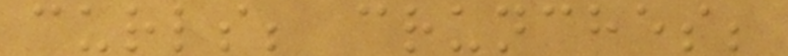curls; crunches;
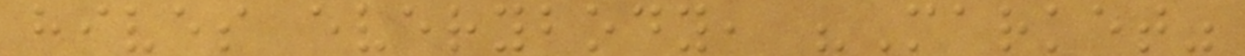hives everybody, "Market"
